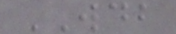WDB
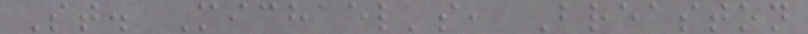St. Michael's, Breaston
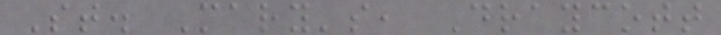St. Mary's, Draycott
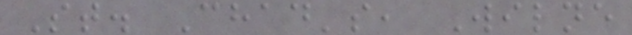St. Chad's, Wilne
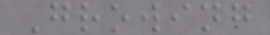Growing
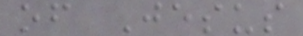of Jesus
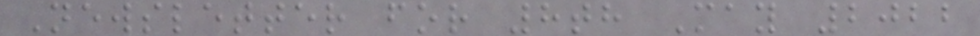Newsletter for 8th May 2022
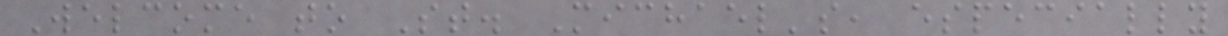Welcome to St. Michael's, especially
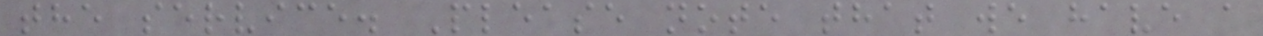the service. Please note that we have a
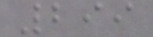299
